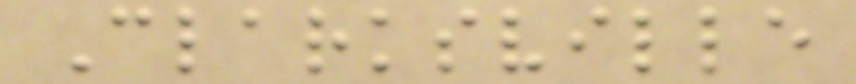Clarksville
